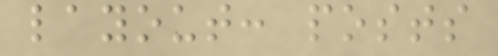layout: posts
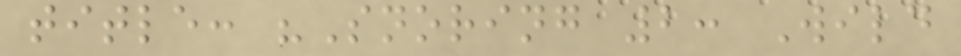title: "Snoring 2: Wild
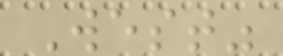West"
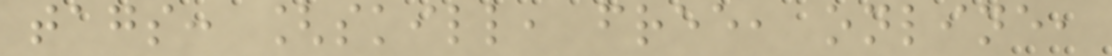tags: [skill, free, online,
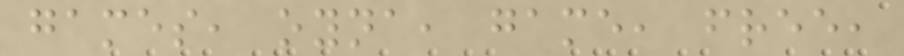games, oyna, game, free,
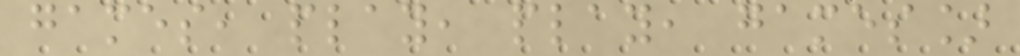games, play, play, games]
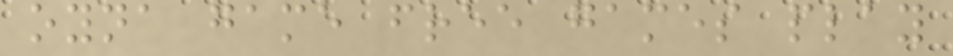oyna game free games play
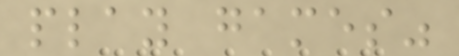play games"
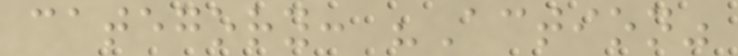category: "Action"
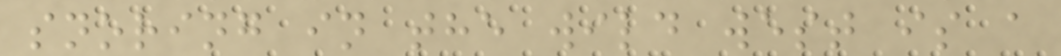snoring in the wild west is a
